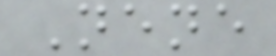Nene
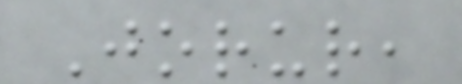Jorur,
